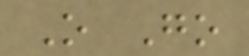O Go
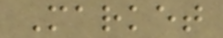Market
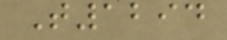T1294
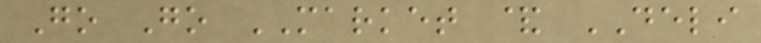Go Go MARKET & DELI
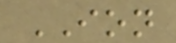ION
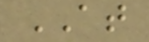AT
